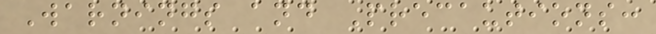Warnings and Precautions:
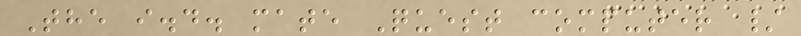The i.d. mate Quest computer /
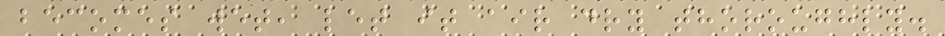becomes wet, let it air dry thoroughly.
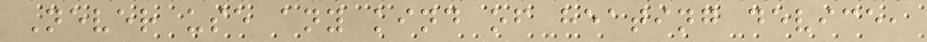Never use any kind of heating device,
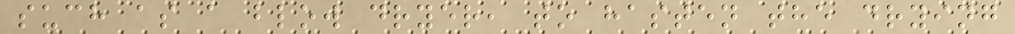such as a blow dryer, to hasten the drying
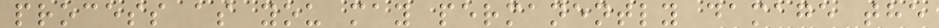process as you may permanently damage the
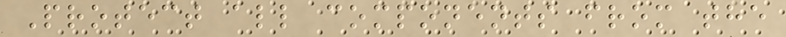Protect all components from the
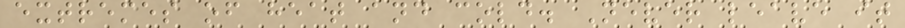extremes of heat and cold. Never leave it
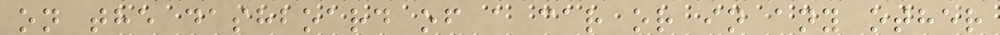on the dashboard of a car or in any other
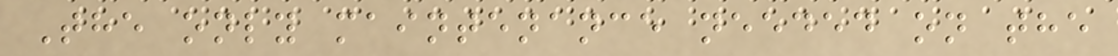The only maintenance needed on the
